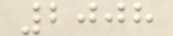2008
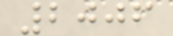2006
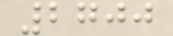2700
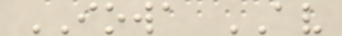IOWA AV
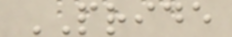PRIDE
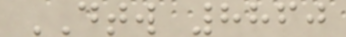DTW 8860
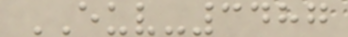EUV-3487
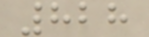828
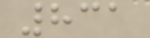831
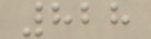828
